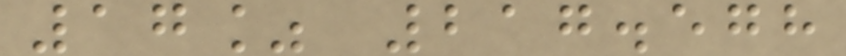17% 217.578
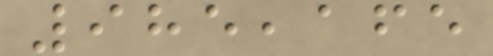985,165
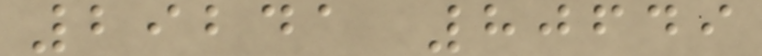29241 80649
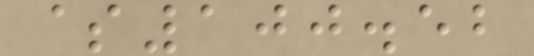$100.52
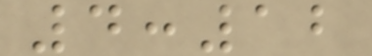4:12
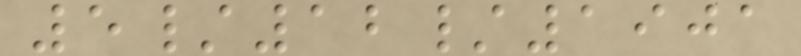5/12/1901
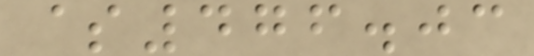$476.03
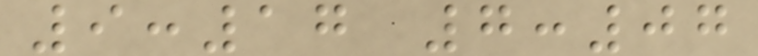9:17 7:07
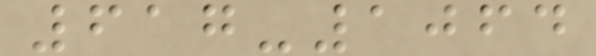617-1064
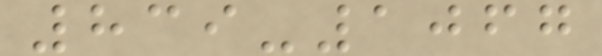839-1067
